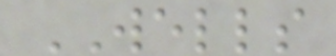WELLS
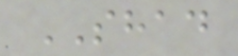SHAD
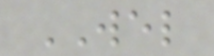WEL
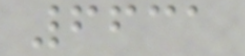6631
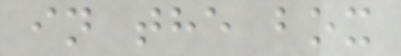in the box
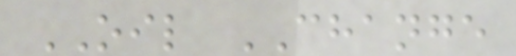OIL CHANGE
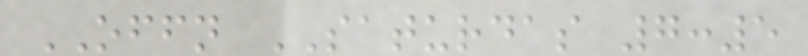OFFN SATURDAS 7:5
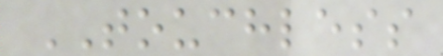TOUCHLESS
